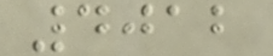4012
